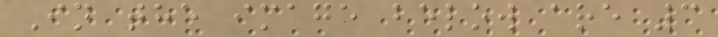In the image below are 3
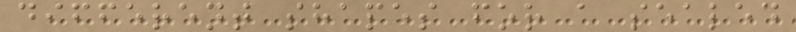different shapes for a sealed
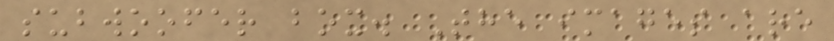subwoofer box. The images are
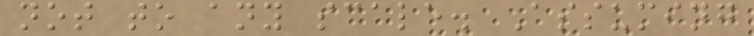not to any scale. Assuming
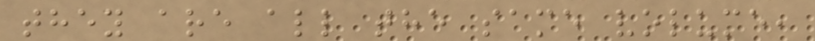they are all the same volume,
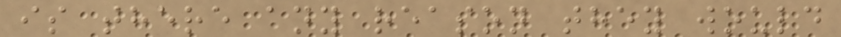is there any reason they would
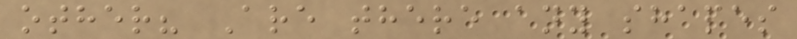other? Are there any shapes
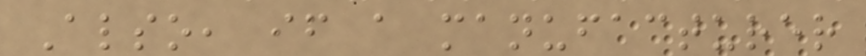Also, if a manufacturer
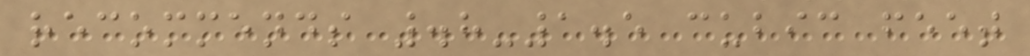recommends .8-1.5 cubic feet
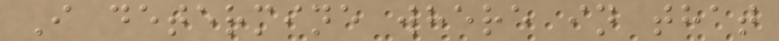I determine where in that
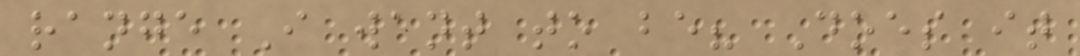range I want to be? Does it
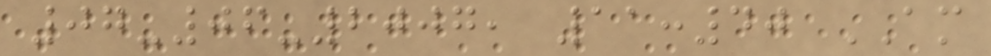07-06-2007, 11:40 AM
